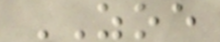ZOE
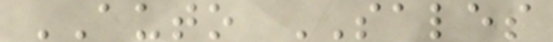AUTO SALES
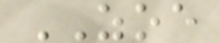ZOE
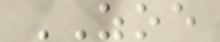ZOE
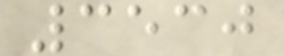3530
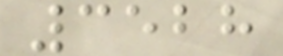3528
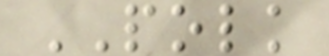POLK
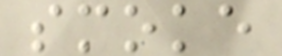smoke
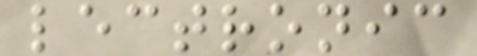lectronic
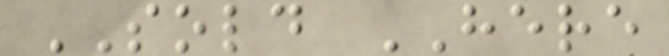SOLD HERE
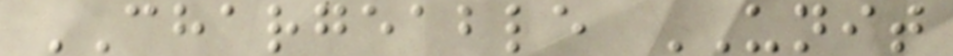CHARGEABLE UNIT
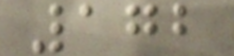172
